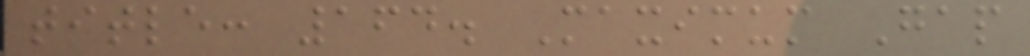title: 164. Maximum Gap
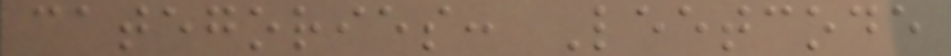categories: Leetcode
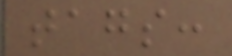tags:
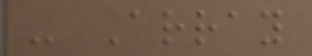- Array
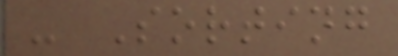- Sorting
